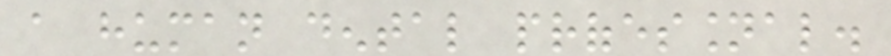a human dental professional.
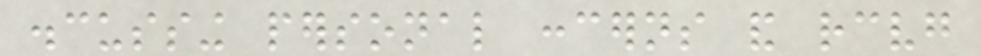discussing personal concerns and receiving
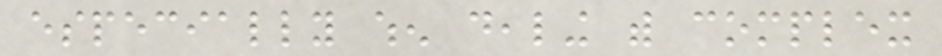especially when dealing with complex
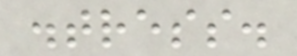distress.
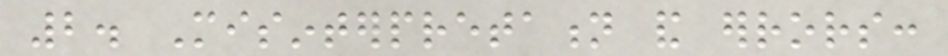2. Misinterpretation and errors:
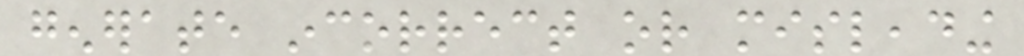generate incorrect or misleading
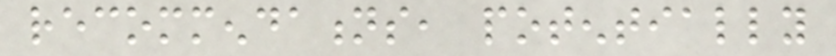recommendations, potentially
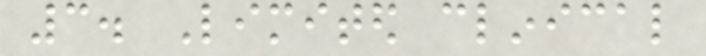3. Limited clinical
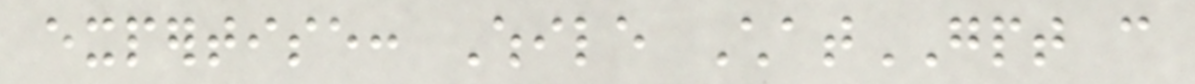expertise: While ChatGPT can
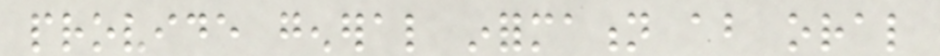provide general information about oral
